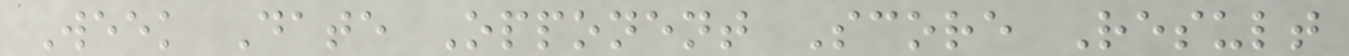Week Date Opponent Score Result
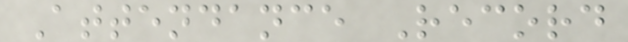Attendance Record
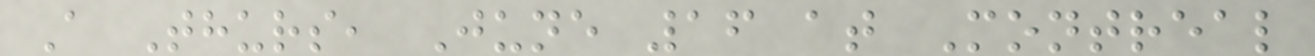A Thurs, June 16 at Montreal
